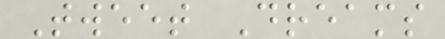Tweet Dreams
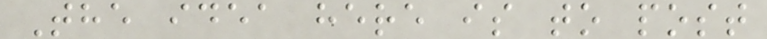The idea here is to post
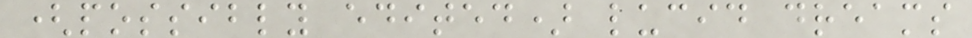(possibly edited) lucid dreams
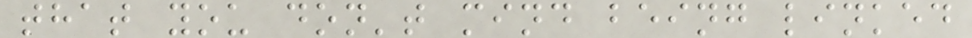that you don't mind being linked
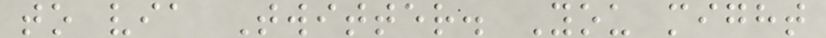to via Twitter. You might
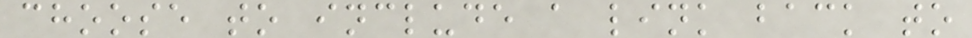choose to include a link back to
